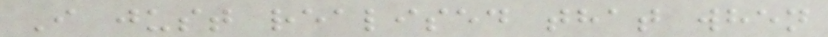I just realised that when
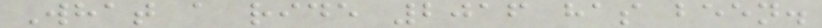What a ride 2016 has been.
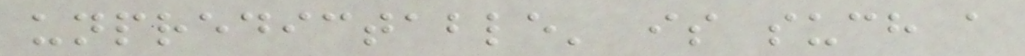unpredictable' is such a
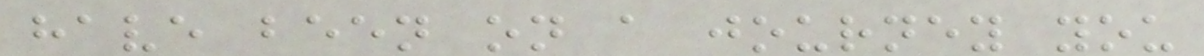have been on a journey you
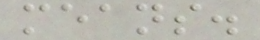means.
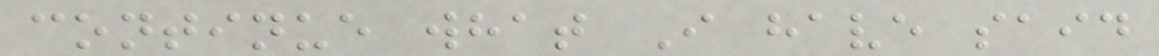continue what I have said
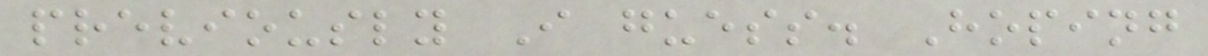previously I guess. Hoping
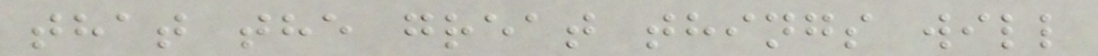that the great things will
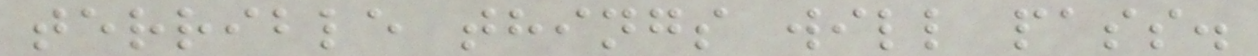terrible things will pass.
